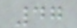47
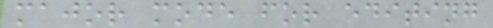major mode for editing
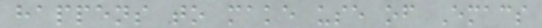happens to make use of Emacs
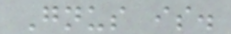Gnus is.
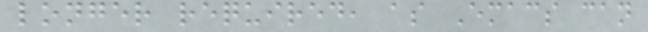longer required, as Emacs can
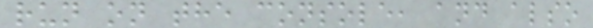run on the console, and also
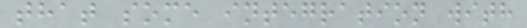that some integration with
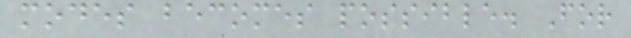modes becomes possible. For
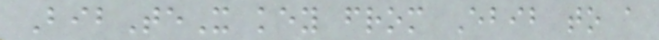BibTeX key from Ebib to a
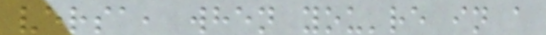versa, when you're in a
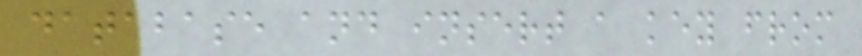database and insert a key from
